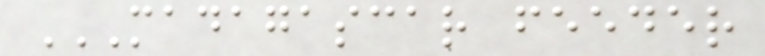MADAGASCAR FEEDER
